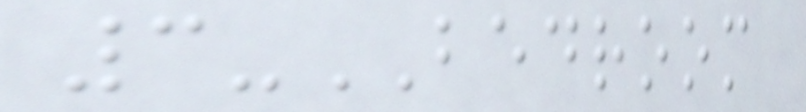3-BEDROOM
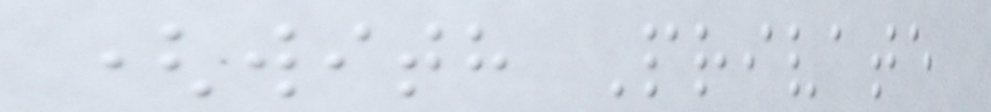(with Private
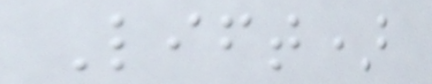Lift)
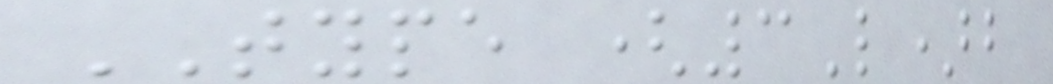TYPE (3L)b
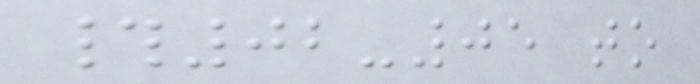#02-05 to
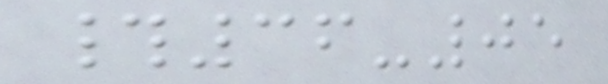#36-05
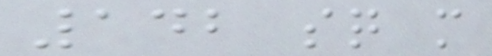142 sq m
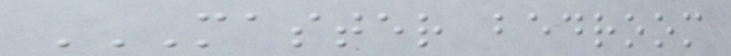MASTER BEDROOM
